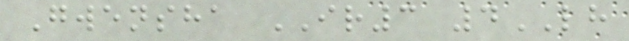Gwensha IR3 4LH
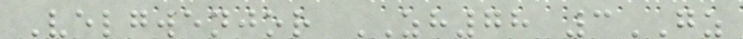Velgwenjor ZH78 3GZ
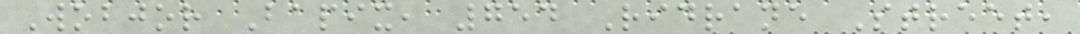Wobjor Bapix, 754 Ridrane Street,
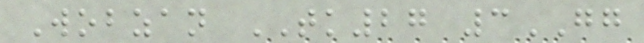Wobzan TK27 3GG
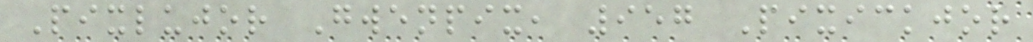Pixlujor Gwenpix, 957 Pixickjor
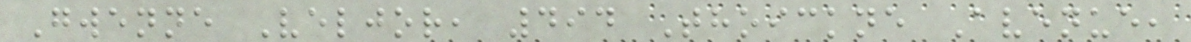Gwenne Veljor, 494 Thoickne Avenue,
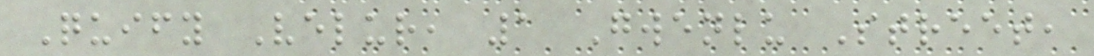Quify Velur, 1 Gwenlu Street,
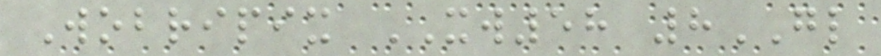Wobripix XW58 8GL
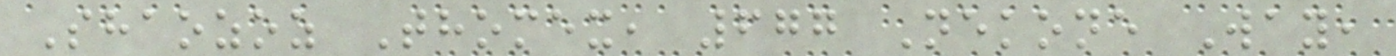Shaozoz Thomex, 677 Nekone Way,
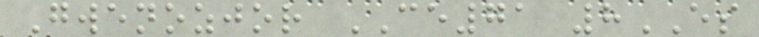Gwenozjor CE71 8ES
